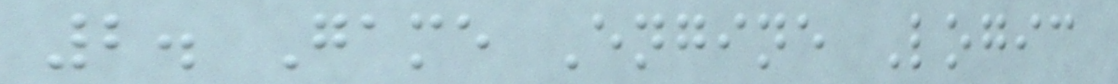2. Game Engine Logic
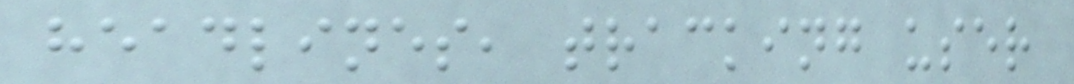headlines, tracking user
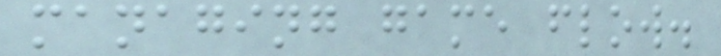managing game flow.
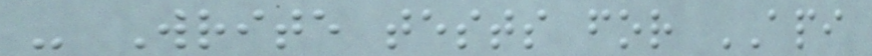- Write tests for API
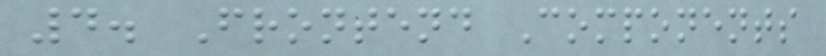4. Frontend Components
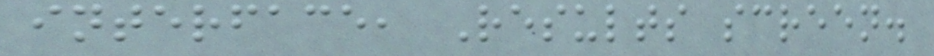interface, Results screen.
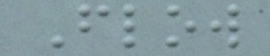Flow
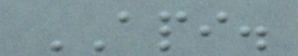API.
